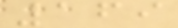169
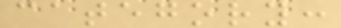category:
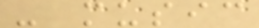- music
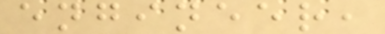engineer,
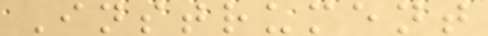Instrument
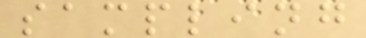sampling
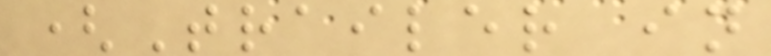(Trailer in
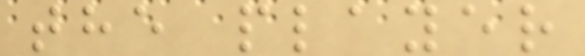the player
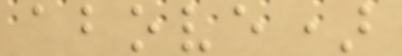above)
